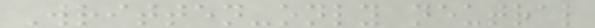Written-only neutral
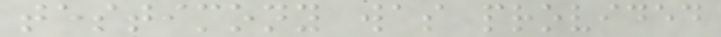testimony was provided
